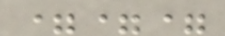===
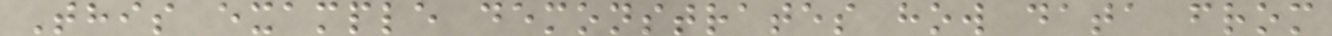This example demonstrates how data from
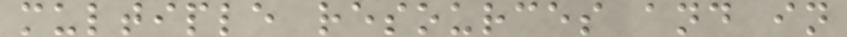multiple resources and in
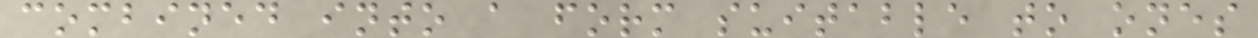combined into a form suitable to ones
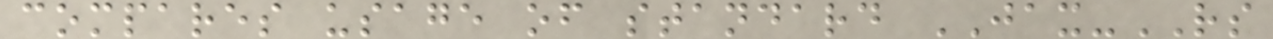compares usage of standard JAX-RS
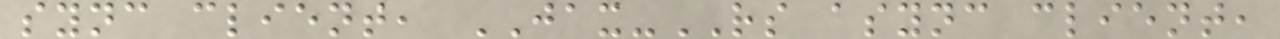sync client, JAX-RS async client,
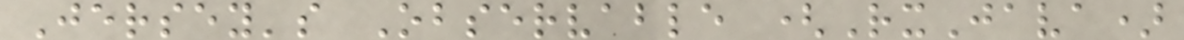Jersey's Observable (RxJava)
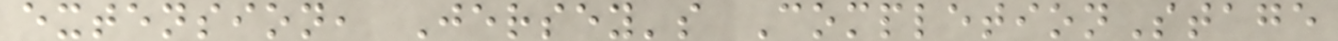extension, Jersey's CompletionStage
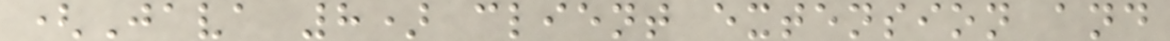(Java 8) client extension and
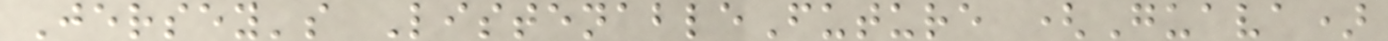Jersey's ListenableFuture (Guava)
